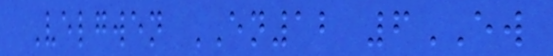Velgwen EN12 6EW
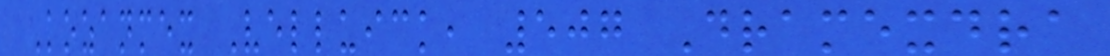Kozanmex Velluick, 507 Dramexdra
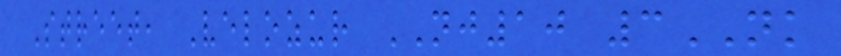Street, Velozur NJ10 3NK
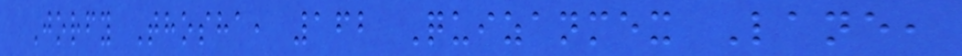Jorfy Thosha, 162 Quizanmex Lane,
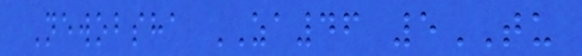Newobsha ZA46 5TU
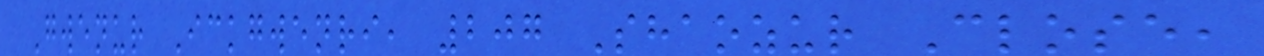Gwenur Ickgwenri, 207 Shaozur Close,
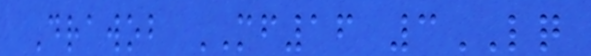Drawob MF16 3LQ
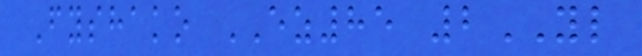Fyshako EZ85 2YL
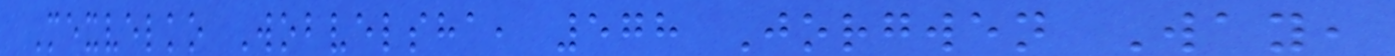Mexvelko Wobvelsha, 578 Jorgwen Way,
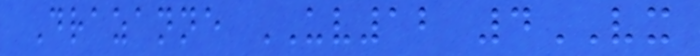Drazanne UV12 4VX
